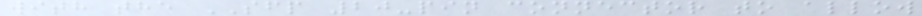with the SFP 20-pin connector to allow
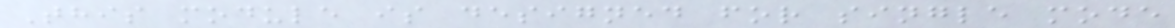This module is designed for single mode
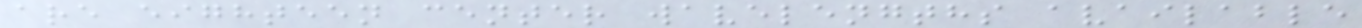are eighteen center wavelengths available
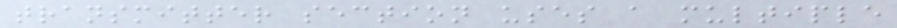transmitter section uses a multiple
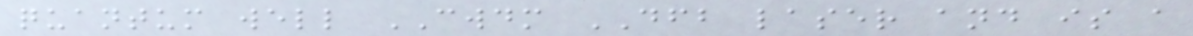quantum well CWDM DFB laser and is a
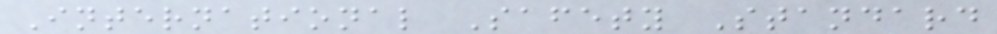International Safety Standard
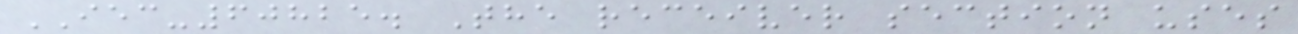IEC-60825. The receiver section uses
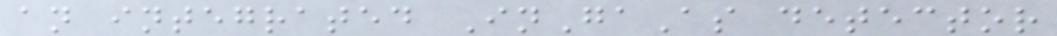an integrated InGaAs detector
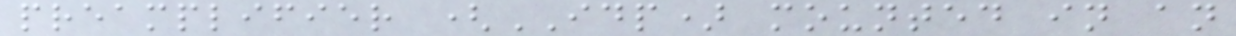preamplifier (IDP) mounted in an
